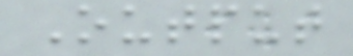Output
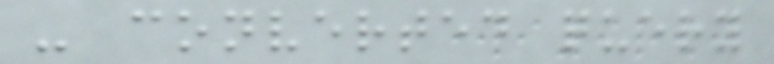- converted query
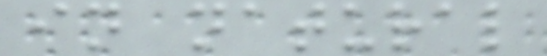in natural
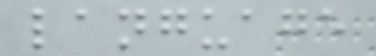language
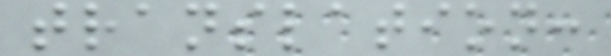translation:
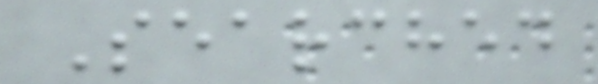Searched
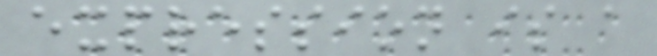expression is a
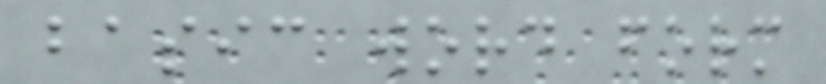basic word form
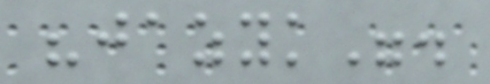"jazyk".
